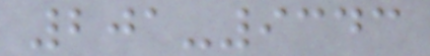201-9343
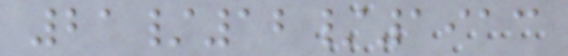21/12/1913
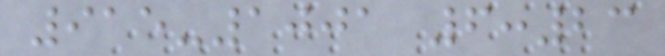915-1001 6:23
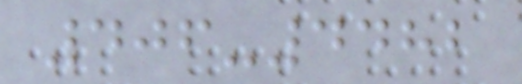406-4482
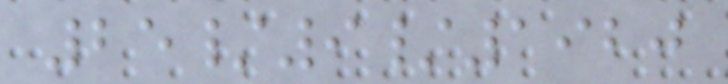25/9/1920
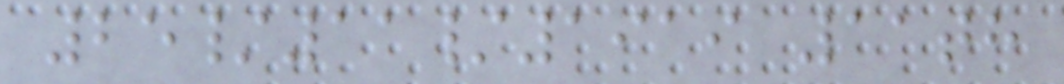25/11/1919 11th
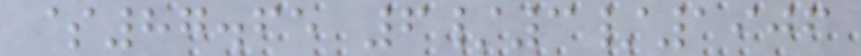$87.65 6/3/1906
